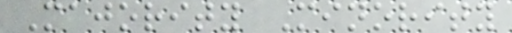Majority Minority
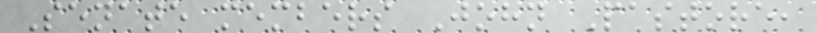Senate members John Pastore,
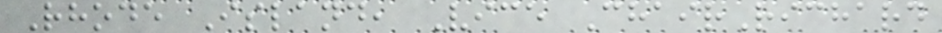Rhode Island, Vice ChairRichard
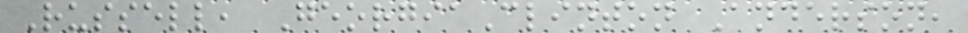Russell, GeorgiaClinton Anderson,
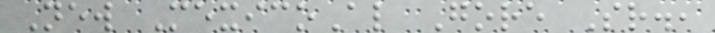New MexicoAl Gore Sr.,
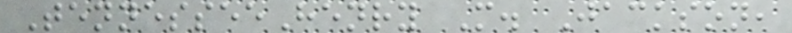TennesseeHenry M. Jackson,
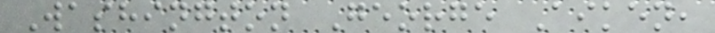Washington George Aiken,
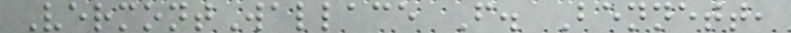VermontWallace F. Bennett,
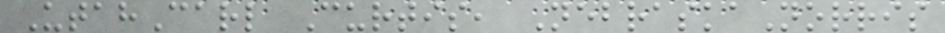UtahCarl Curtis, NebraskaNorris
